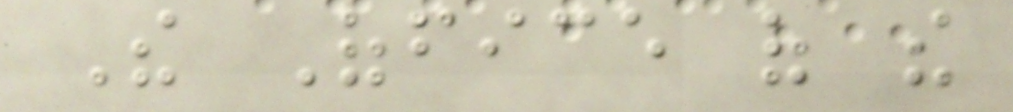The Office of the
